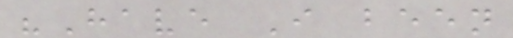"Have I been
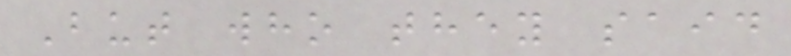But who they said
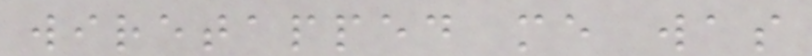wiretapped me was
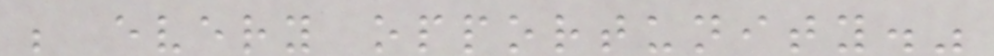; every opportunity."
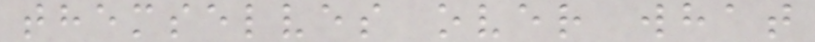themselves over what
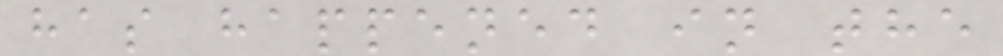has happened in the
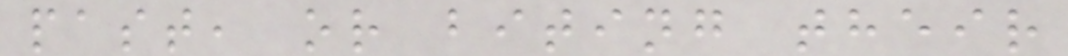past, or biting their
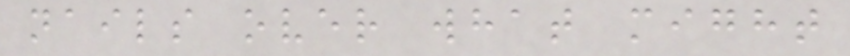nails over what might
